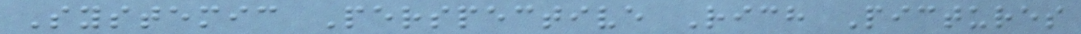Systemic Perspective Rich Pictures
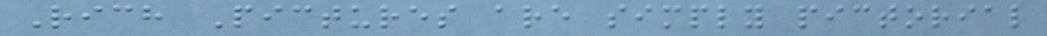Rich Pictures are simply pictorial
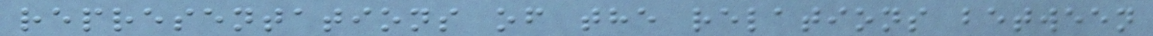representations of the relations between
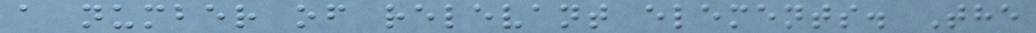a number of relevant elements. The
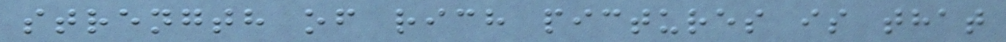strength of rich pictures is that
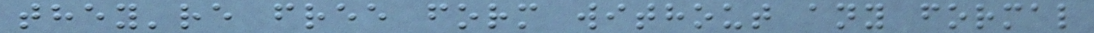they're free form without any formal
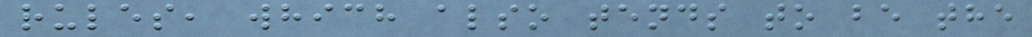rules, which also tends to be the
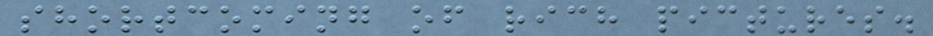shortcoming of rich pictures.
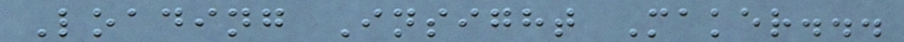Loading Insight Maker...
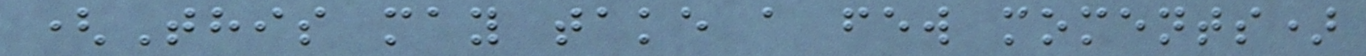(This may take a few moments)
